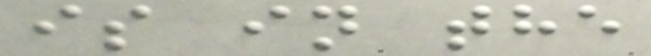is in the
